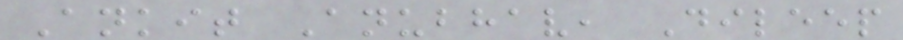Ankit Anubhav, Dileep
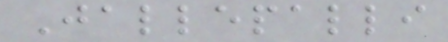Jallepalli
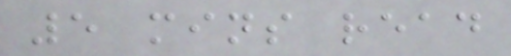5 mins read
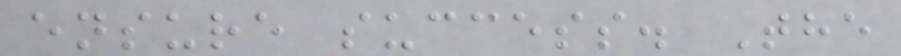ensure success. The
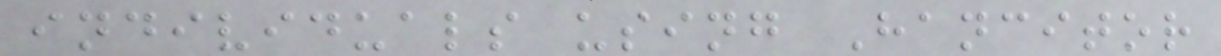individuals using Hancitor
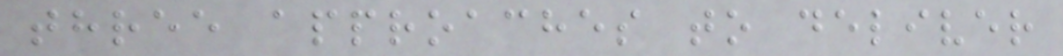three approaches to deliver
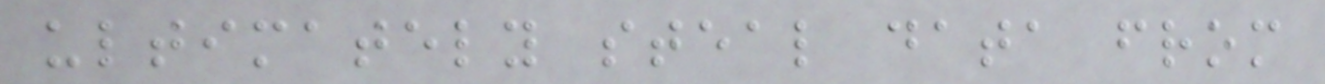ultimately steal data from
